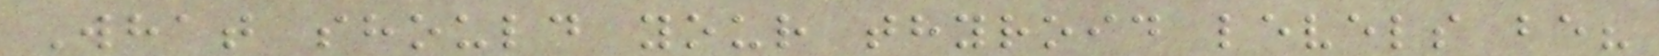What should your thyroid levels be?
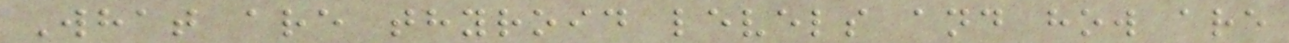What are thyroid levels and how are
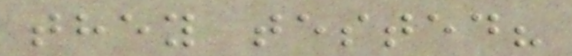they tested?
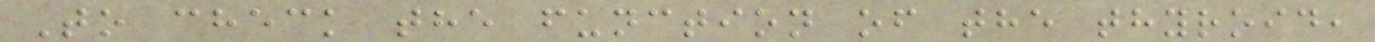To check the function of the thyroid,
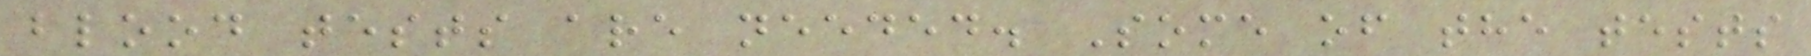blood tests are needed. Some of the tests
